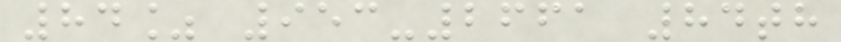84% 953-2661 84th
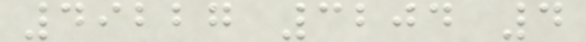49227 3204 4
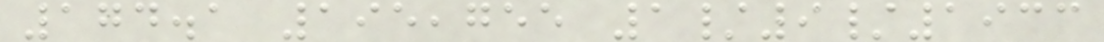174.1 195,755 1/9/1933
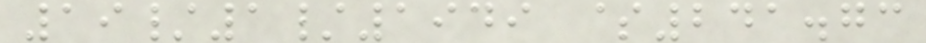19/1/1949 $241.73
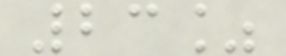23%
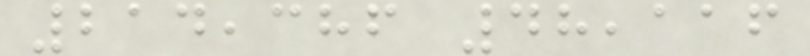214,386 48,116
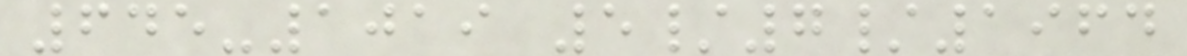645-1019 5/7/1964
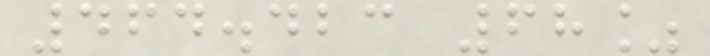464.423 68%
